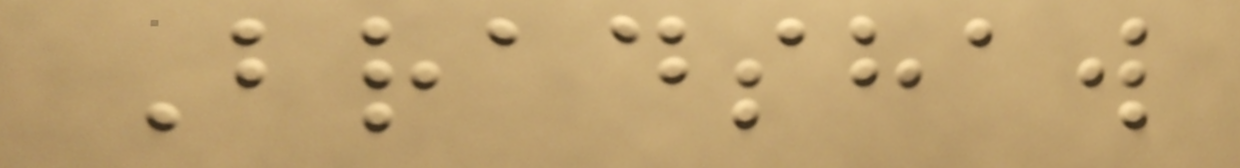Bradshaw
